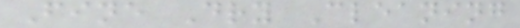Fine Dry Cleaning
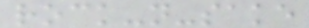rock-n-sake
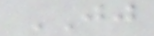JJ
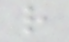r
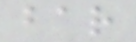bar
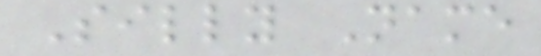Silly Name
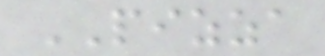PIZZA
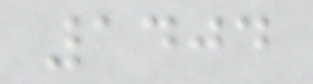1404
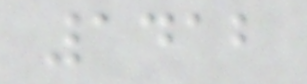1412
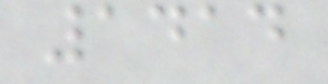1414
